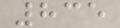835
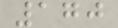170
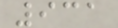931
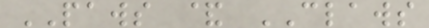PAWS & CLAWS
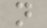n
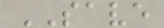SAVE
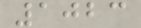1023
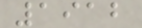1912
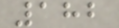182
